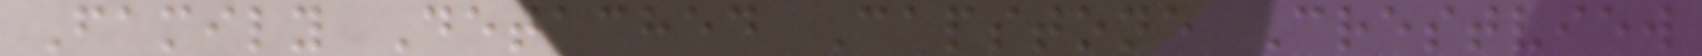Family Detached Capstone Crestview
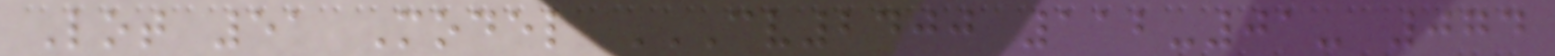Lot 51 Model CV2400 112-01- 074
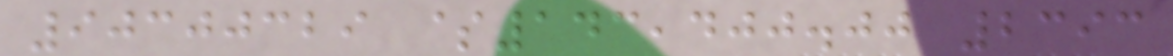90300329 $143,400.00 2393
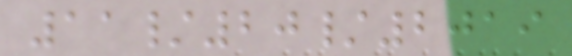11/20/2019
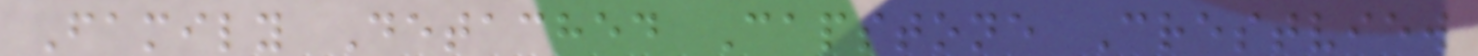Family Detached Capstone Crestview
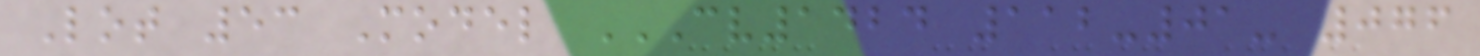Lot 53 Model CV1424 112-01- 076
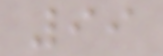99
